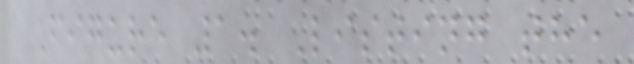Figure 1. Listing the
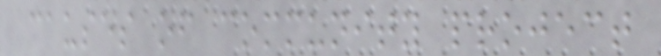causes of community project
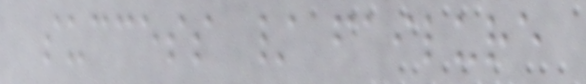success / failure
